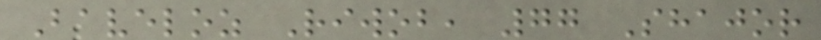Baveloz Riwob, 77 Shajor
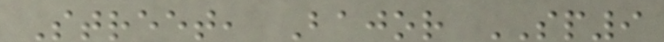Street, Bajor SP9
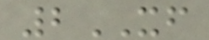2XF
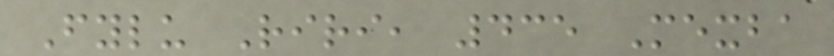Fylu Riri, 435 Mexba
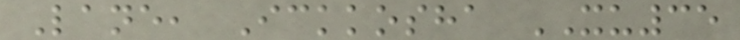Lane, Ickkosha XU35
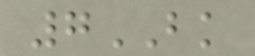7BK
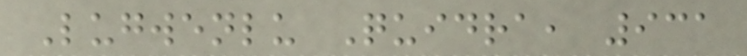Lugwenlu Quidra, 931
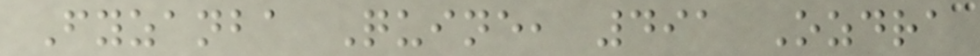Fyzanba Quine, 491 Ozdra
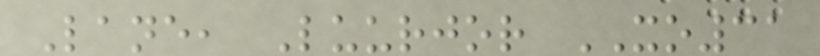Lane, Luurjor XO31
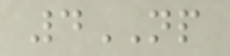4NP
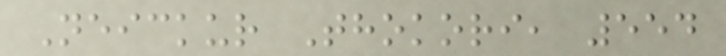Neickur Thokori, 554
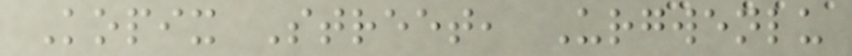Kopix Street, Urgwenlu
